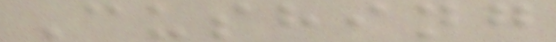Cushing
